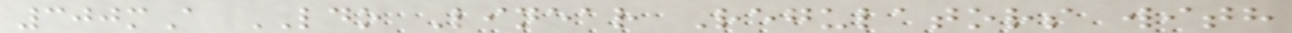300mA LDO Linear Regulators with
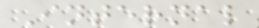Internal
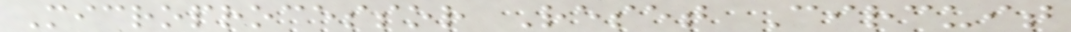Microprocessor Reset Circuit
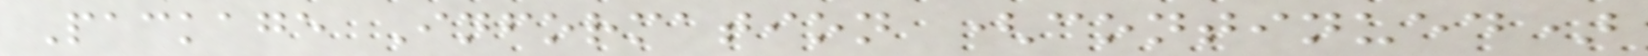Package Information (continued)
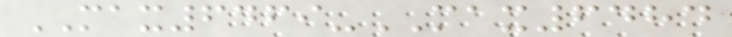MAX6469-MAX6484
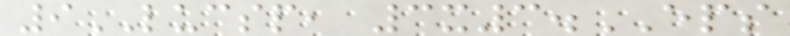9LUCSP, 3x3.EPS
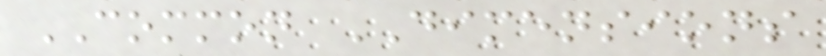COMMON DIMENSIONS
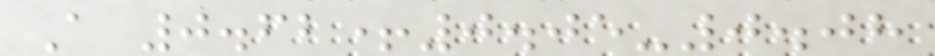A 0.62+0.05-0.08
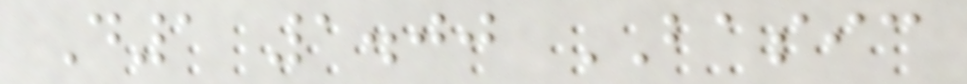D1 1.00 BASIC
